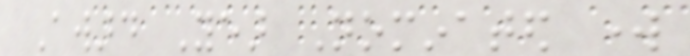Award Year Nominated work
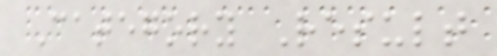Category Result
